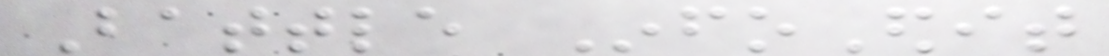Battle InfoEdit
